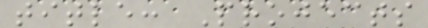title: Projects
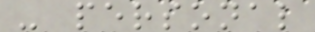- personal
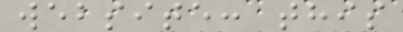website: this
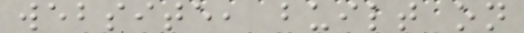website, built on
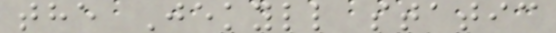the Jekyll static
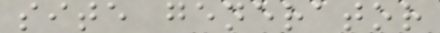site generator
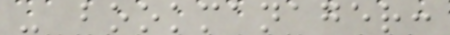- bookmanager:
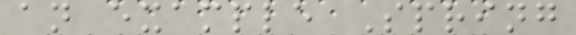an example Spring
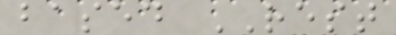based REST
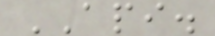API.
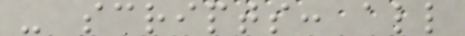- scripts: all
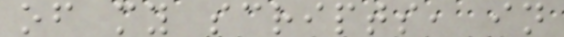of my scripts, in
